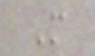M
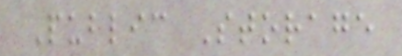Public Storage
